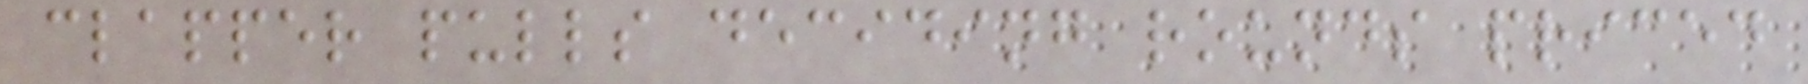clapper pulls deciding rounds priced
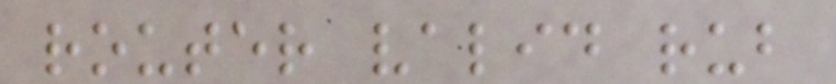router valid rub
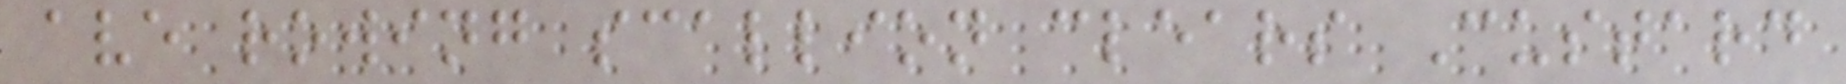ave rowing scallion clears Custard
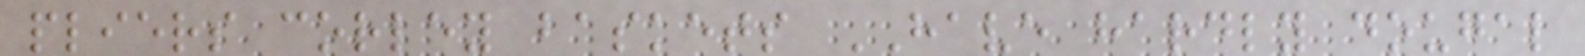pliers corley baskets HAVE hardly dougal
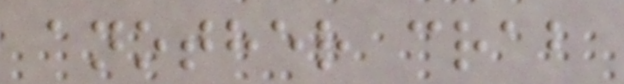another crab
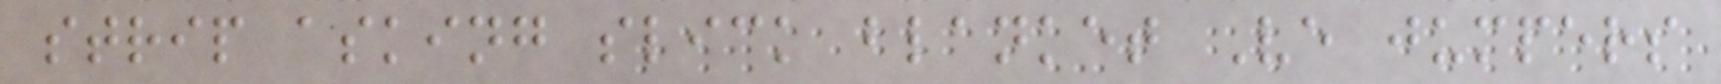strip asking slick blanket Ve jumpers
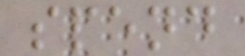spend
